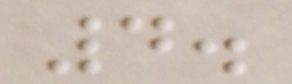4.
